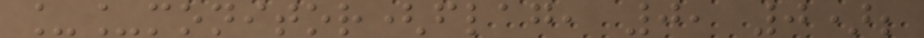__monitor(flag, 0, 0);
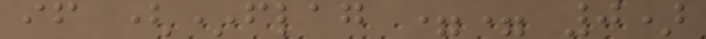if (*flag == 0)
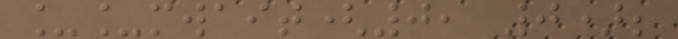__mwait(0, 0);
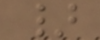}
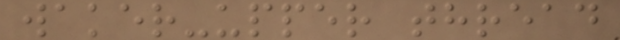waker-upper thread
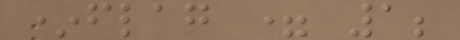*flag = 1;
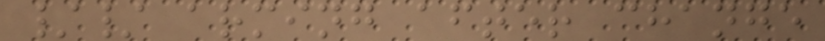// arming after change
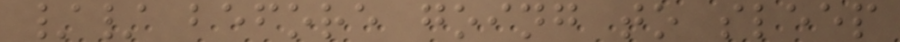// before going to sleep
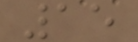15
